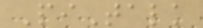PiTalk
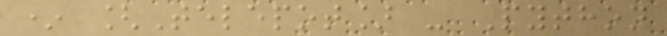* [Telepot] - Python
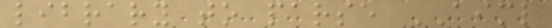library to parse AIML
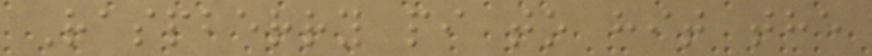Raspberry pi to hit the
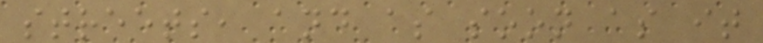streets, and as soon as it
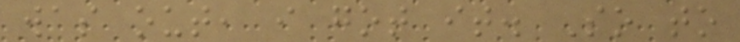was out, i got it. So to
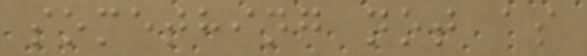something not as
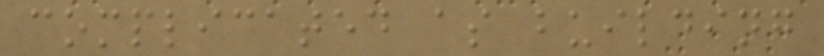complicated as building
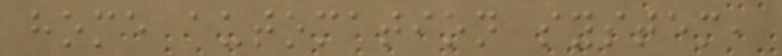home automation system,
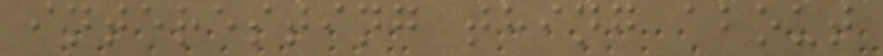interesting thing about
